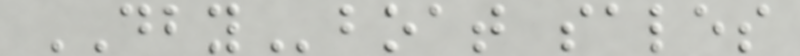DBYboat sales
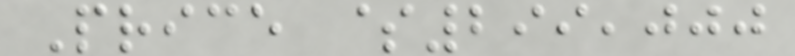Price $299,000
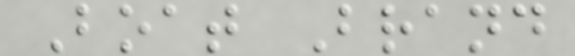Boat Brand
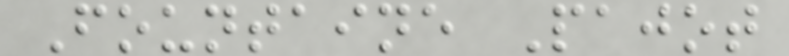Fountaine Pajot
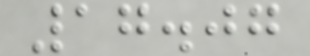17.07
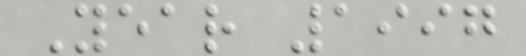Year 1997
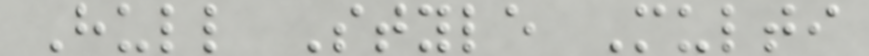Hull Style Multi
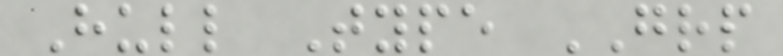Hull Type GRP
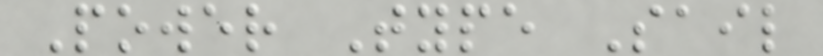Power Type Sail
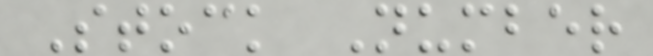Stock Number
